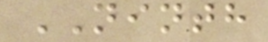NINTH
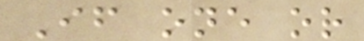If one or
